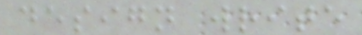design write
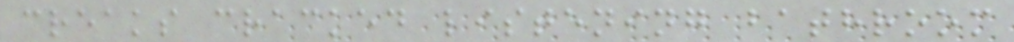creaks cracked listening bathroom
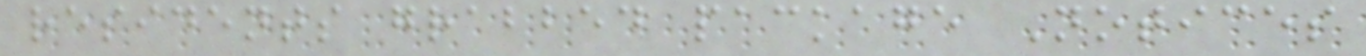residents grabbed package Notices
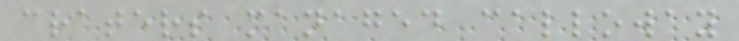craters managed calloway
